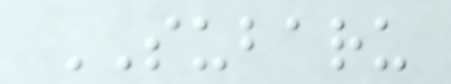SUBARU
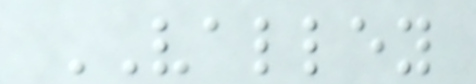VALLEY
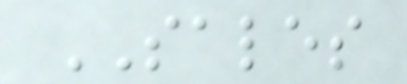SALES
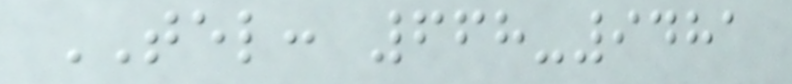TEL: 668-9481
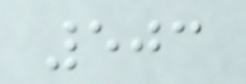503
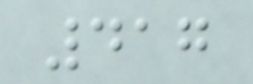417
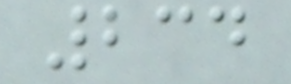234
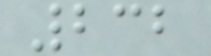232
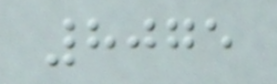8075
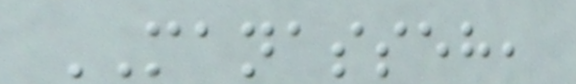MANASSEH,
